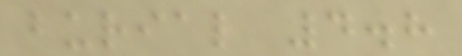burial 4.8
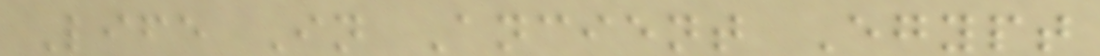Life In Ancient Egypt
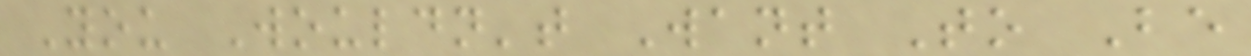You Wouldn't Want To Be
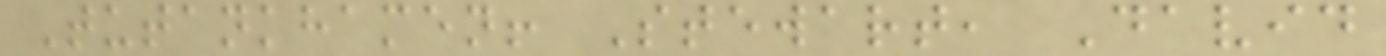Tutankhamen! Stewart, David
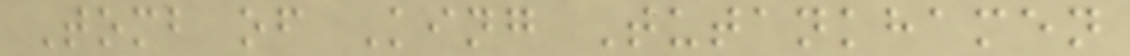Tomb of King Tutankhamen
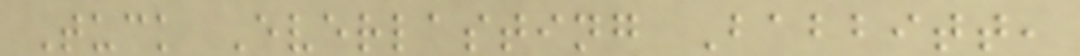Tuck Everlasting Babbitt,
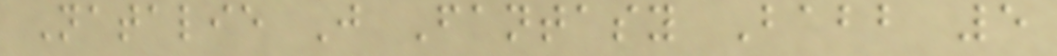Natalie J Fantasy Babb 5
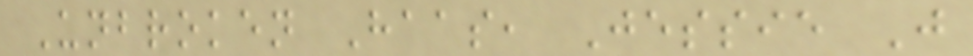Unbroken Haas, Jessie J
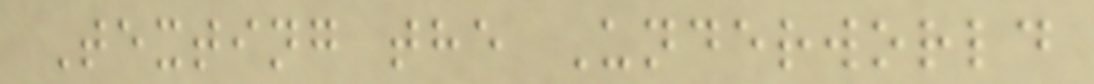Texting the Underworld
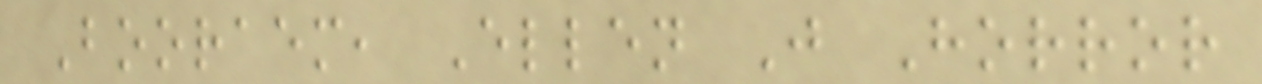Booraem, Ellen J Horror
